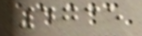4735
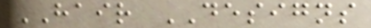HAIR DESIGNS
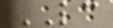LC
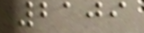2109
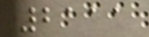2111
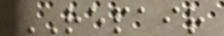REPAIR
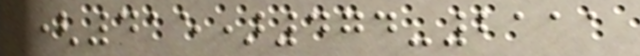(415)474-2111
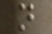n
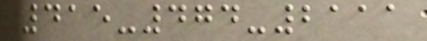415-474-2111
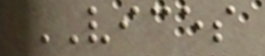VICES
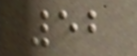52
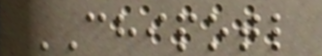CHIPOTL
